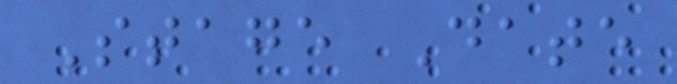Stage Date
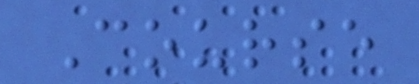Course
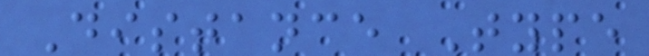Distance Type
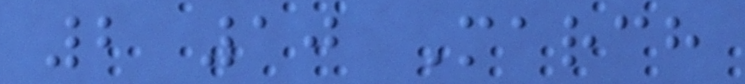2 10 March
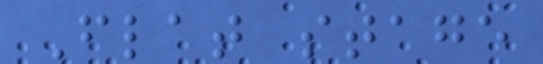Flat stage
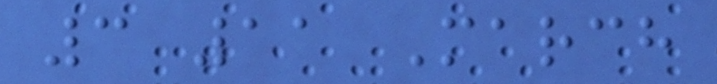3 11 March
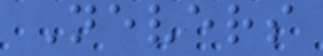Nevers
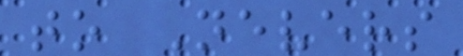to Nevers
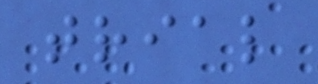trial
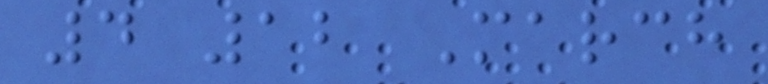4 12 March
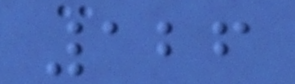126
